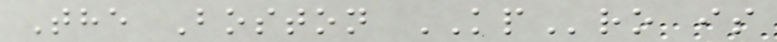The Boston KPro is
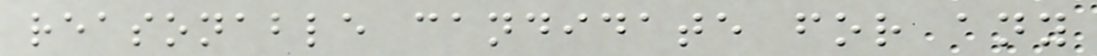reasonable candidate for any
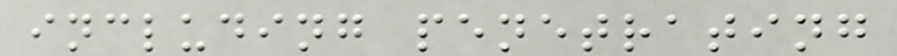including penetrating
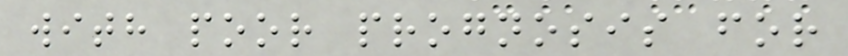with poor prognosis for
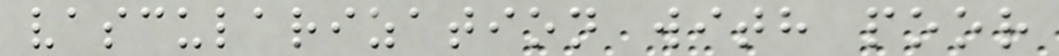vascularization with poor
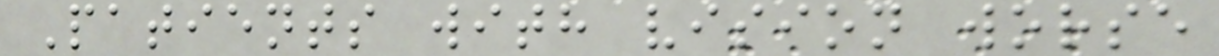Patients with vision worse
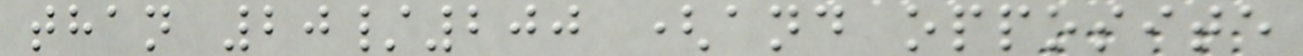than 20/200 (and opposite
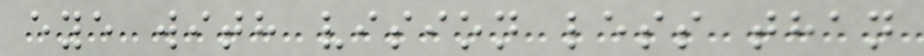eye with vision less than
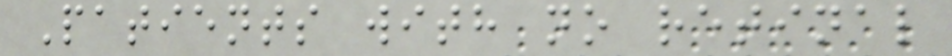Patients with no retinal
